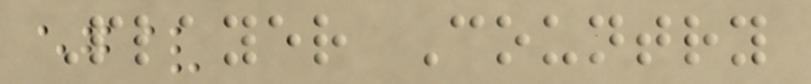Player Country
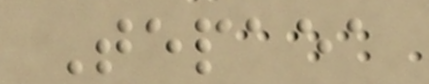Tepaea
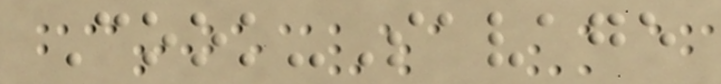Cook-Savage
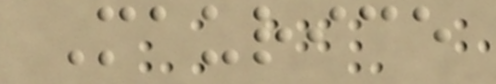Maurice
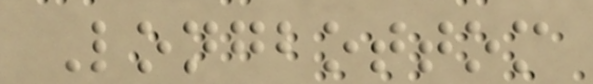Longbottom
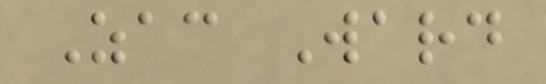Zac Ward
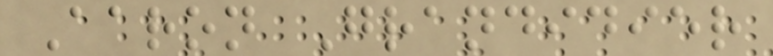Aaron Grandidier
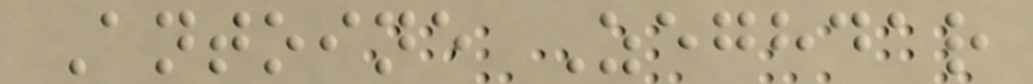Antoine Zeghdar
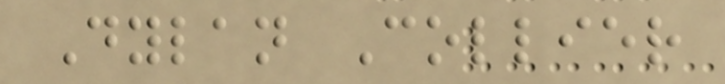Dylan Collier
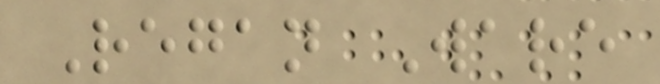Regan Ware
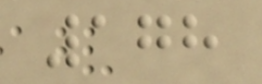178
